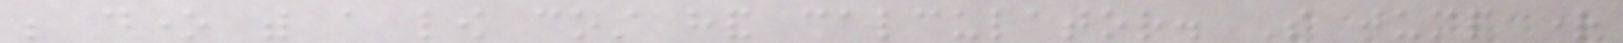be done with a low cost hand calculator. So jump right
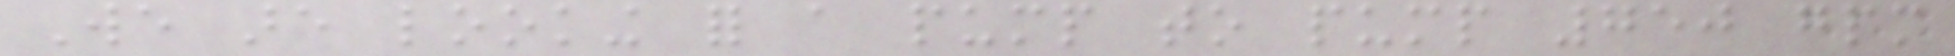We are looking for a pump to pump 750 gpm
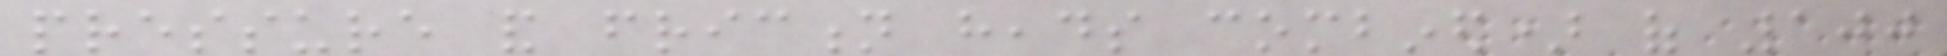pressure and friction heads combined) of 100
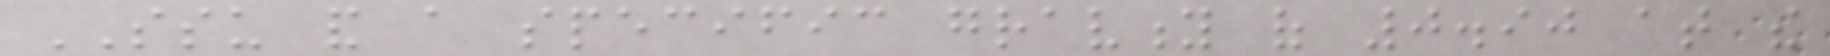SSU and a specific gravity of 0.90 at the
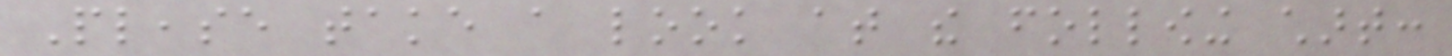Please take a look at the following chart:
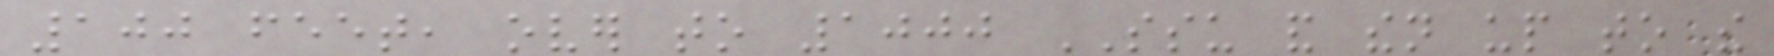100 feet, over to 1000 SSU and then up to the
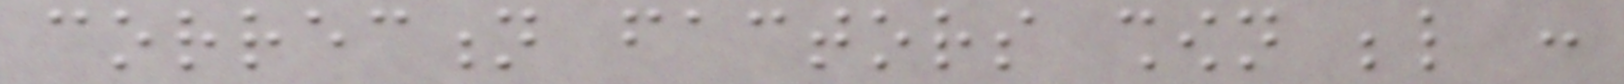correction factors shown below :
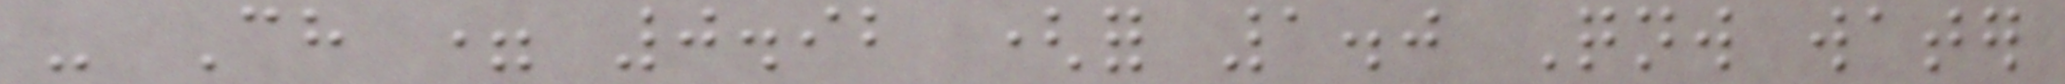- Ch = 0.92 (for 1.0 Qnw water
